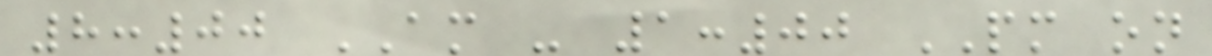8:00 AM - 1:00 PM on
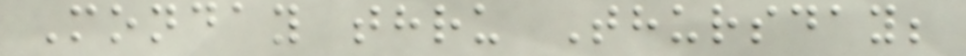Monday thru Thursday;
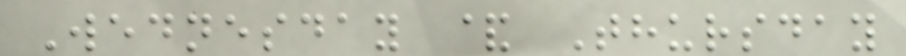Wednesday & Thursday
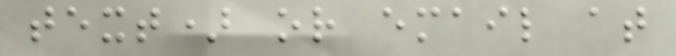text) or email at
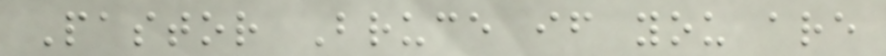Pastor Bruce if you are
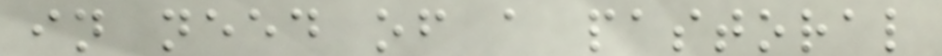in need of a pastoral
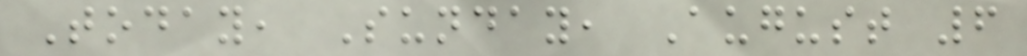Today, Sunday, August 6
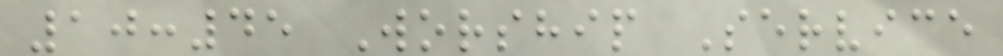10:45 Worship Service
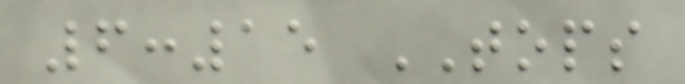6:15 TOPS
